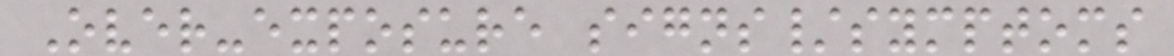Over-exposure signs/symptoms
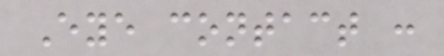Eye contact :
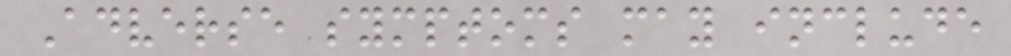Adverse symptoms may include
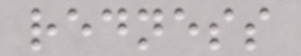redness
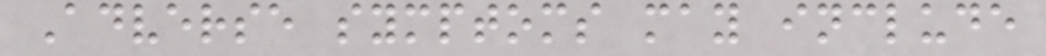Adverse symptoms may include
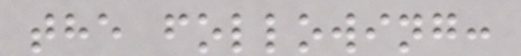the following:
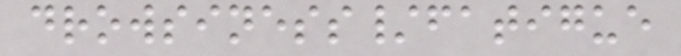drowsiness/fatigue
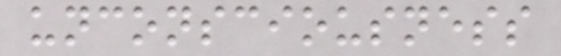unconsciousness
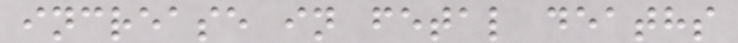increase in fetal deaths
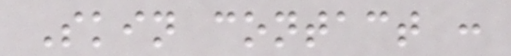Skin contact :
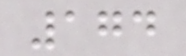174
